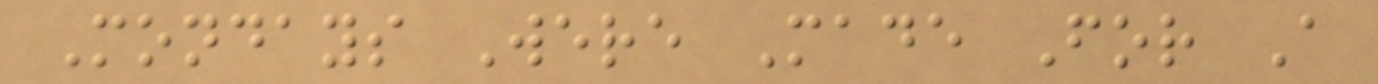Mondays Were Made For A
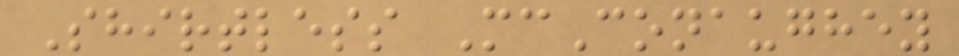Shirtless McConaughey
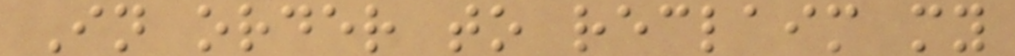In order to reclaim my
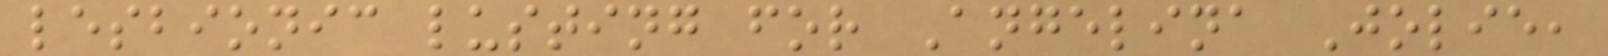lesbionic lusting for Angelina Jolie,
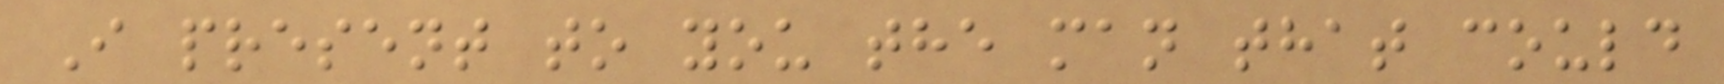I present to you the man that could
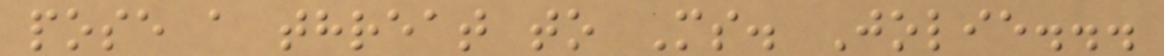pose a threat to Ms. Jolie...
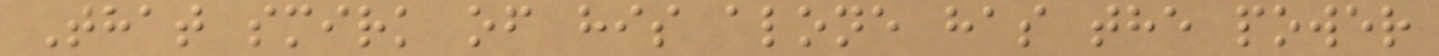That smirk of his alone has the power
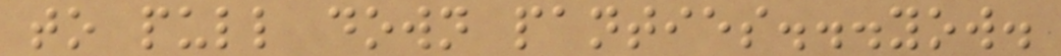to pull down panties...yow.
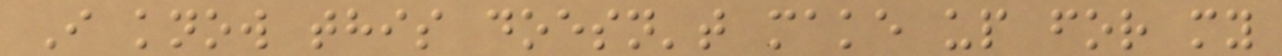I know this doesn't make up for my
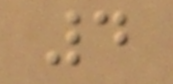4
